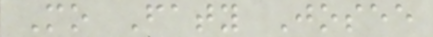Mo Faty Josee
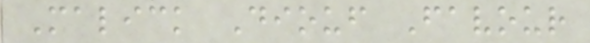Malick Diouf Favour
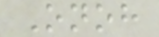Onoh
